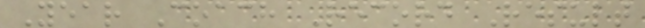Year Coach Record Result
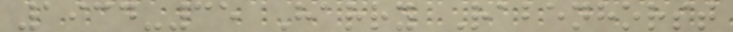1934-35 Harry Rabenhorst
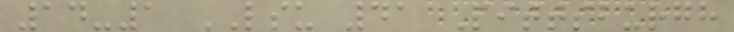14-1 LSU 41 Pittsburgh
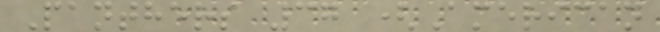Panthers 37 (American
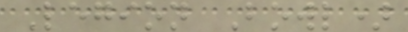Legion Bowl)
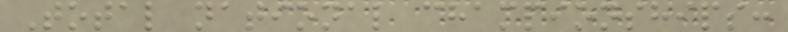Total national championships:
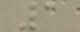1
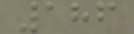186
